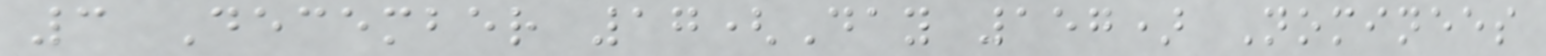3 December 17(Day 157) Nominees
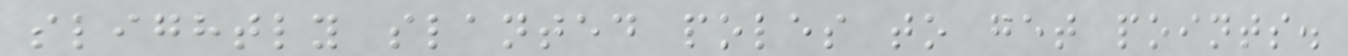slightly slanted poles to get points.
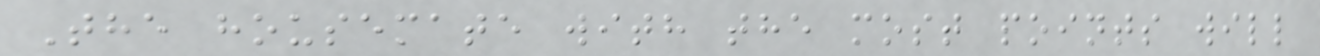The housemate with the most points will
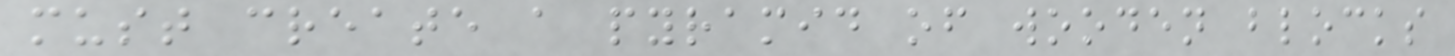must create a pyramid of wooden blocks
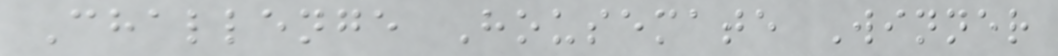Challenge Housemate Winner
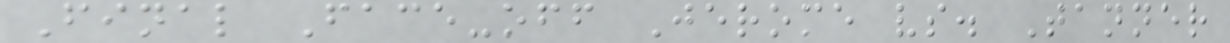Final Face-off Jerome vs. Tanner
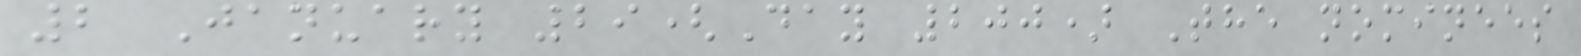2 January 29(Day 200) The nominees
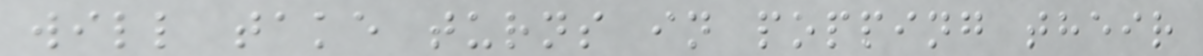will take turns in popping their
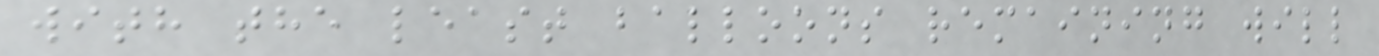with the least balloons remaining will
